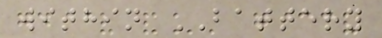within BATTERY
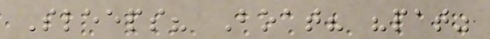Sleeps? Boat? "pat"
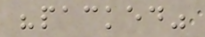"packed"
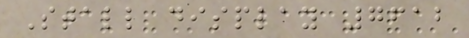Stall display 7612
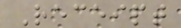Receipt
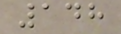148
